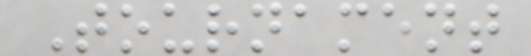Tournament
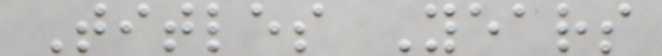Titles Years
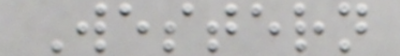Western
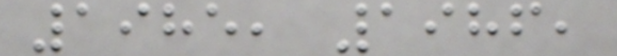1985, 1986,
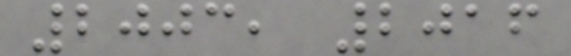2003, 2016
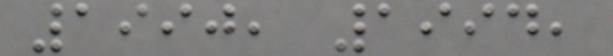1990, 1994,
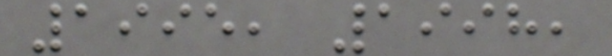1995, 1998,
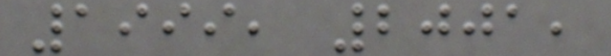1999, 2001,
